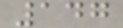147
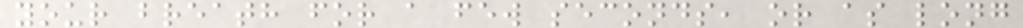your breath for a few seconds, or as long
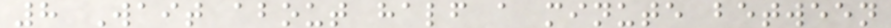8 Wait about half a minute between
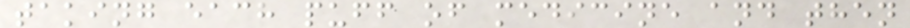taking each puff of medicine and then
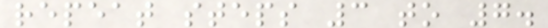repeat steps 3 to 7.
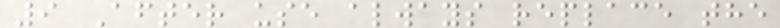9 After use always replace the
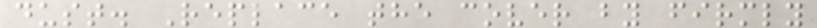dust. Replace the cover by firmly
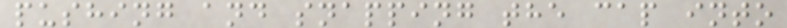pushing and snapping the cap into
